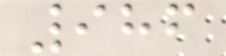986
